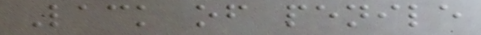Lack of penile
